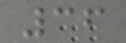36
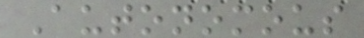Autonomous
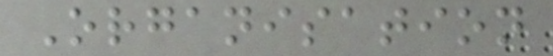Organisation
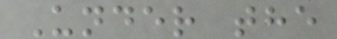Under the
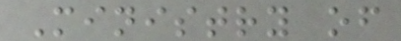Ministry of
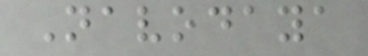Navodaya
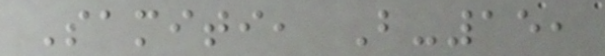Samiti, B-15,
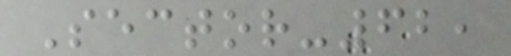Sector-62,
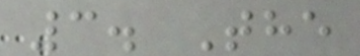3. The
